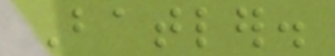Batler.
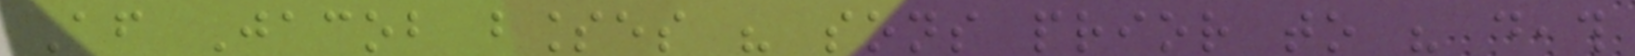After Jacob blesses his sons prior to his death
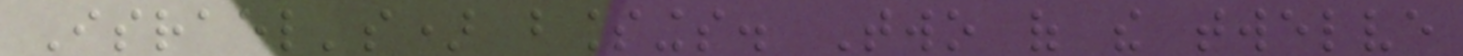Israel's) blessings. Two of the twelve
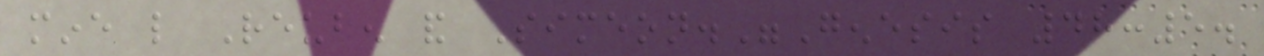mine like Reuben and Simeon."Genesis 48:5.
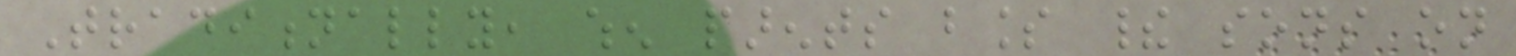Traditionally, when parents bless their sons on
